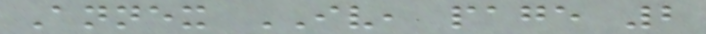Annex IV, page 2
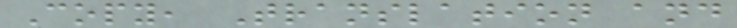Copy, Translation and
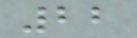22
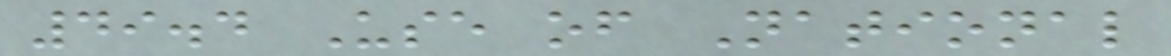49.4 Use of National
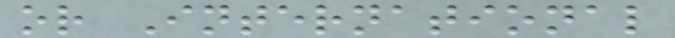or International
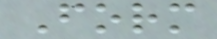Form
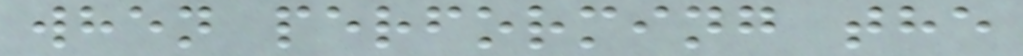when performing the
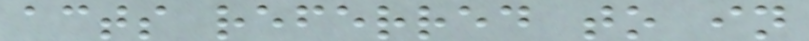acts referred to in
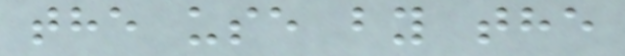the use by the
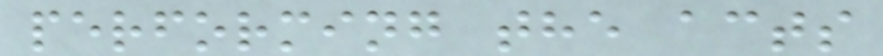performing the acts
